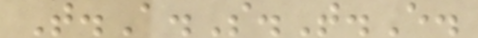T.A.S.T.E.
